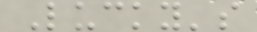Lucky's
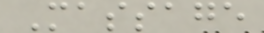Massage
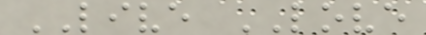LIVE LOVE
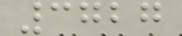3727
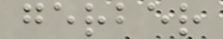gerber
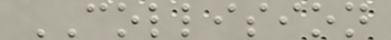COLLISION
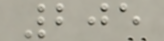205
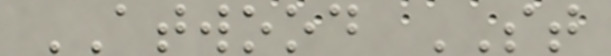ATWOOD ST
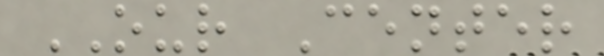OUR Center
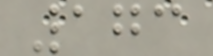173
